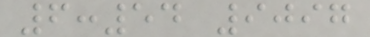6:54 9097
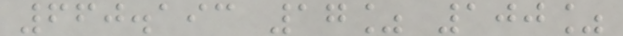660.193 17% 100%
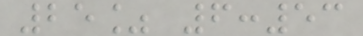25% 6:53
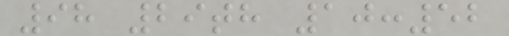98 29th 10:52
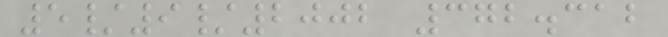5/9/2002 372.312
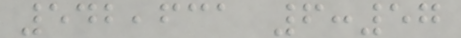542,631 6:57
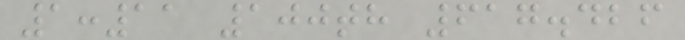1:11 100th 617.426
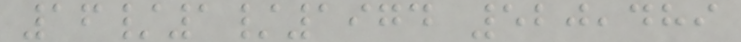16/1/1974 520,489
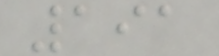191
